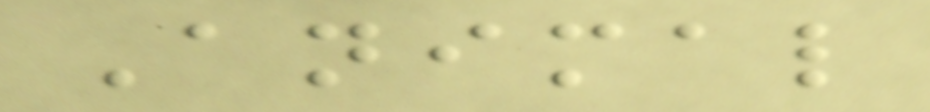Animal
